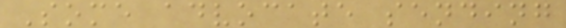Some advocate sending
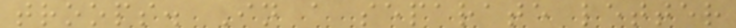troops. In a separate letter
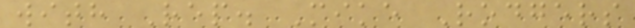with Rep. Mike Rodgers
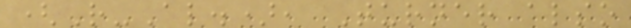(R-Al.), Turner also
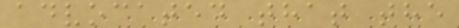advocated that the
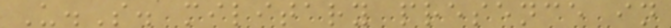U.S. military presence in
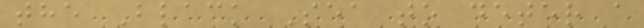the Black Sea to deter a
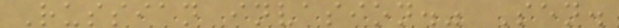Russian invasion." Sen.
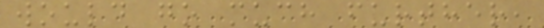would go much further,
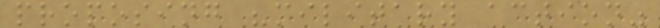proposing "military action"
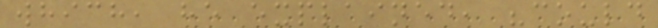which, he explained, "could
